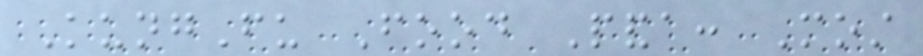KungFu Food Panda: Most
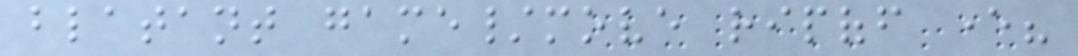blatant game/move ripoff ever?
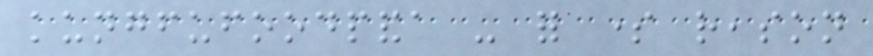kungfufoodpanda - for some reason
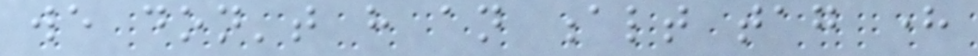we don't have an alt tag here
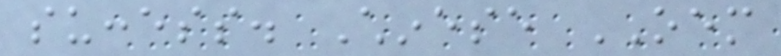success. Chinese OEM
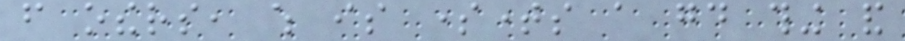from others, which is sometimes a good thing and
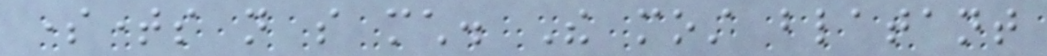sometimes not so much. The most blatant
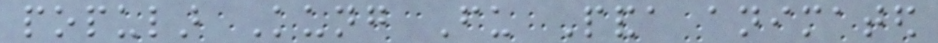popular Kung Fu Panda animated
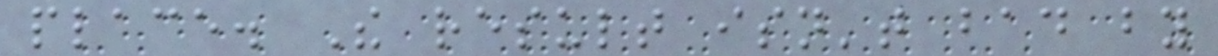place. The result isn't bad by
